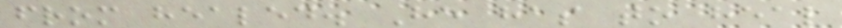from healed. He has to heal
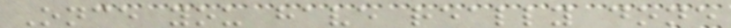Once you have really done
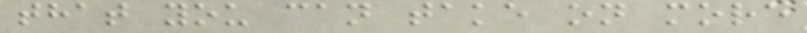that you can take on more
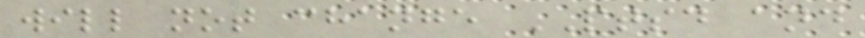will not change PTSD and
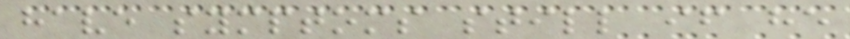have symptoms still if he
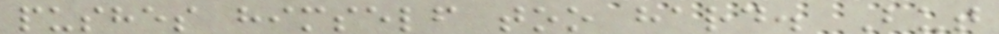pushes himself too hard. But
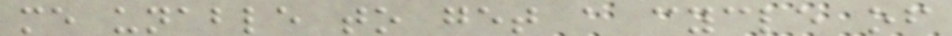me unable to get a cycle of
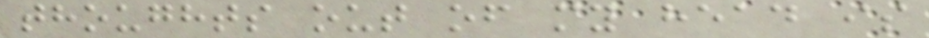thoughts out of my head is
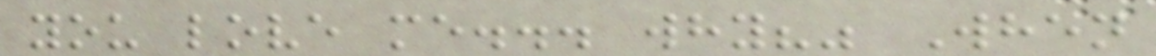you love me... why?" When
